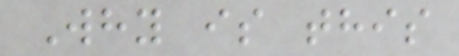Why is this
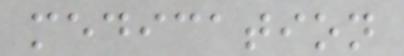medication
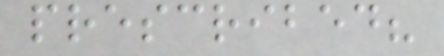prescribed?
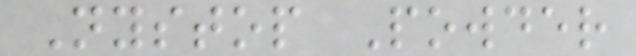Nystop Powder
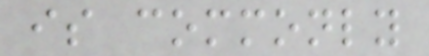is commonly
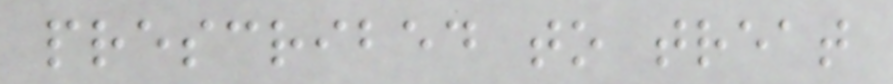prescribed to treat
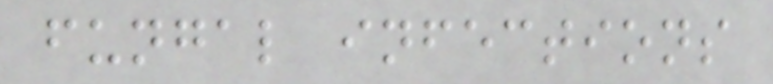fungal infections
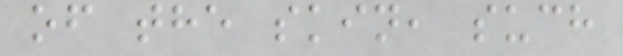of the skin, such
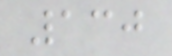130
